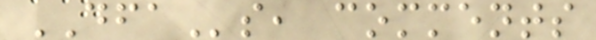DFAs, comments
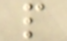p
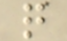q
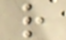r
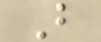B
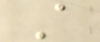A
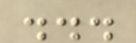...
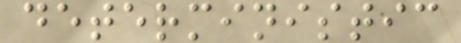deterministic
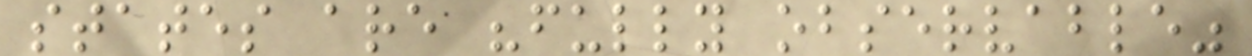states are "fully observable"
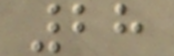28
